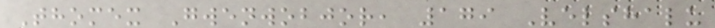Thomex Gwenwobjor, 179 Velshalu
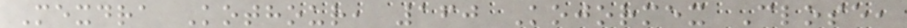Mexdra Kothour, 160 Kojormex Close,
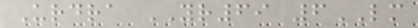Urdra YR69 6LM
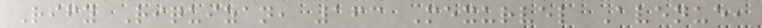Rify Riquizan, 163 Mexurvel Avenue,
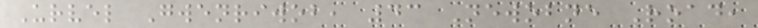Urvel Gwenriwob, 43 Newobne Road,
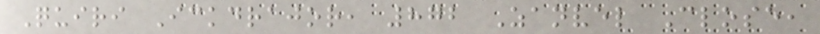Quiri Ickdrajor, 872 Zanvel Close,
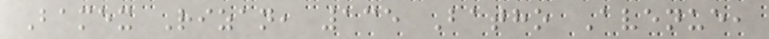Bamex Rizan, 135 Batho Avenue,
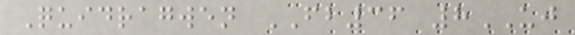Quidragwen FB36 8UJ
